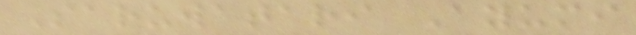Saruwatari Ayumi
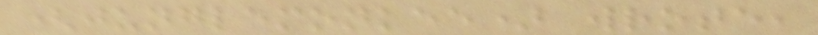(junglemonkee) wrote,
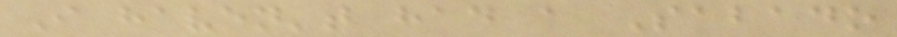I haven't had a Sabado
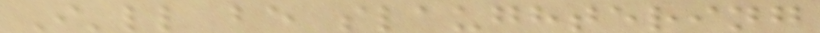I'll be slaughtering
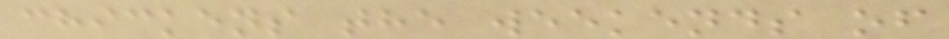chickens the weekends of
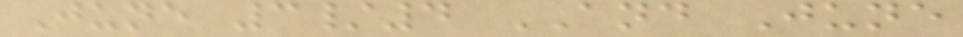June 3/4 AND June
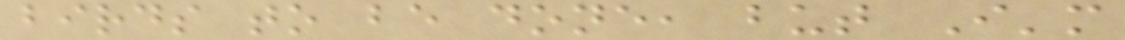birds to be done, but I'm
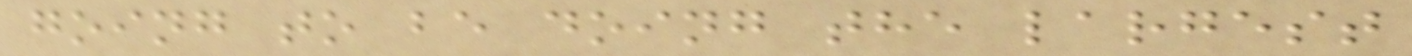going to be doing the largest
